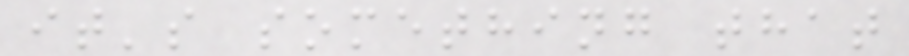it's something that
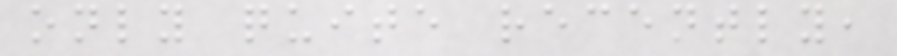only quite recently,
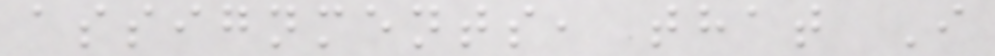assignments, that I
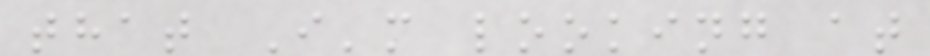that I'm looking at
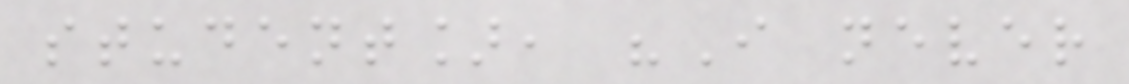student], "I never
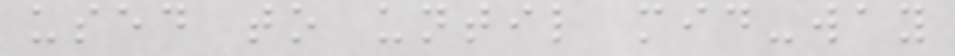used to until mid-way
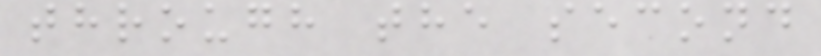through the second
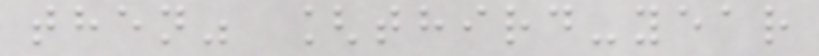then" [third-year
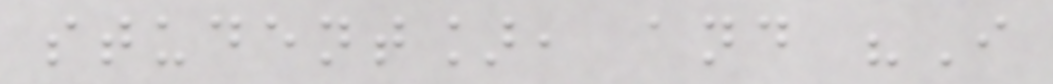student], and "I
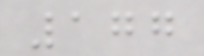177
